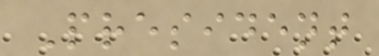President
